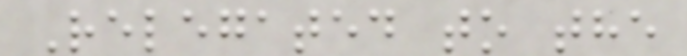Relegated to the
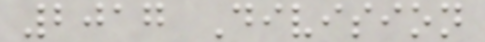2017 Division
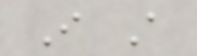I A
